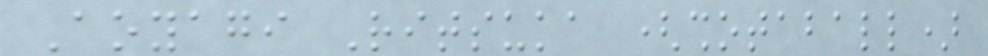Aoyagi Ritsuka (shotaball)
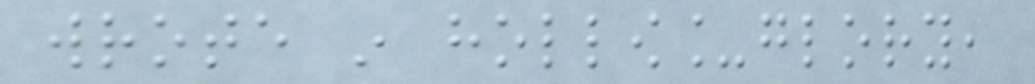wrote in hollow_glory,
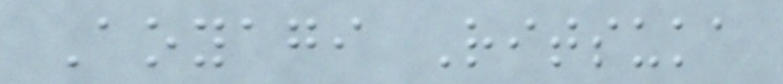Aoyagi Ritsuka
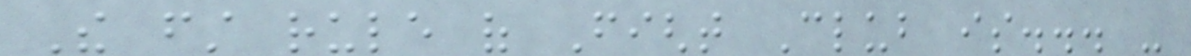The first rule of Fight Club is... -
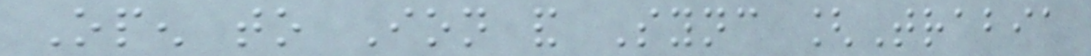Open to Ion and Sync [Trabia
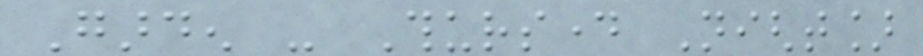Garden - Thursday Night]
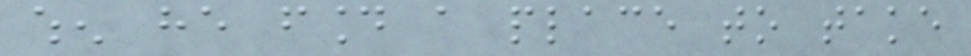when he found a place to take
